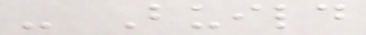- Build
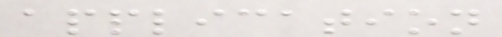application
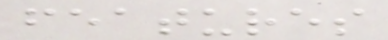features
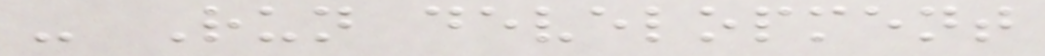- Run development
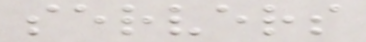servers
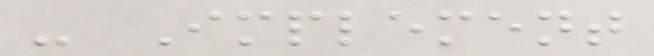- Implement
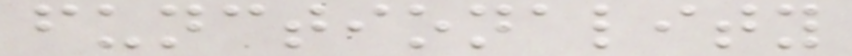functionality
